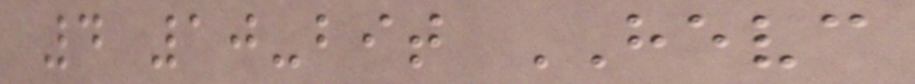4 10-bit HEVC
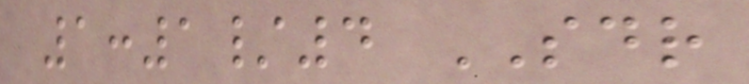1:1/4 SDR
